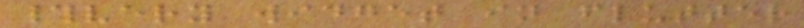#very widget in flutter
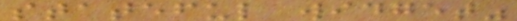stateful widget"
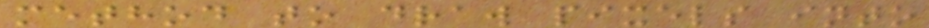method to draw pixels into
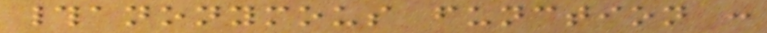#anonymous function :
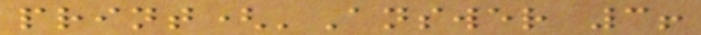print('Answer 3!
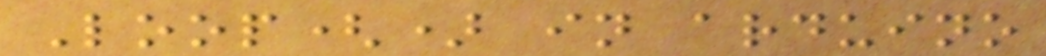Loop() in arduino
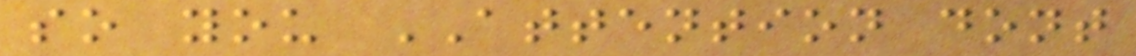so you ATTENTION dont
